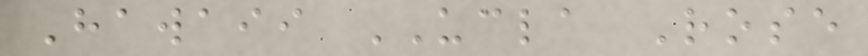Hawaii UCLA Rose
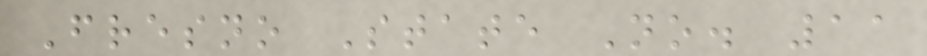Fresno State No. 11
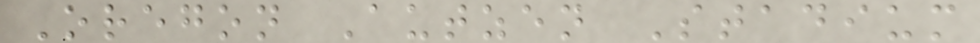Oregon Autzen Stadium
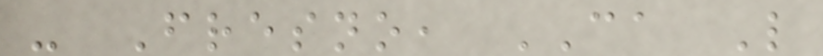- Fresno, CA L
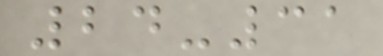24-31
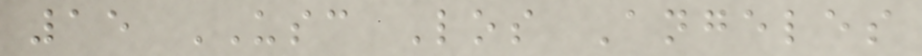15 USC Los Angeles
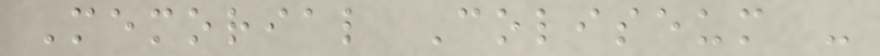Memorial Coliseum -
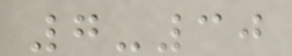7-30
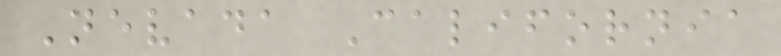Nevada California
